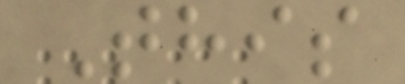This
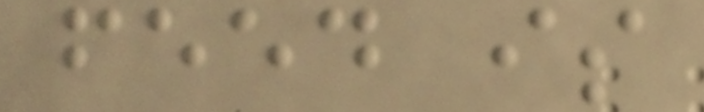feed is
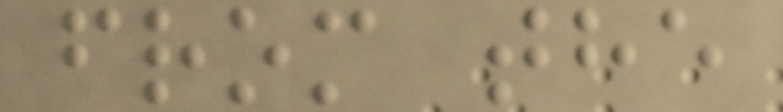from the
